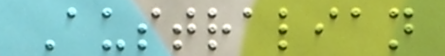Australian
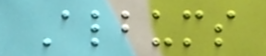Albums
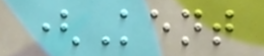(Kent
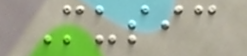Music
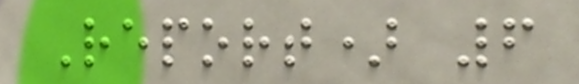Report) 6
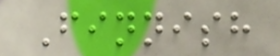Finnish
